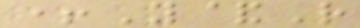+Y&R
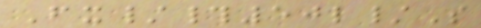Fx/#50l/S
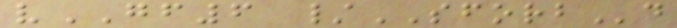vGF6 /SFORBd
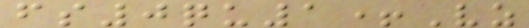fs0qu1+Vz
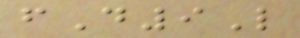fD9L
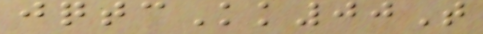jqtcKk00T
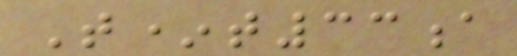T*t33a
